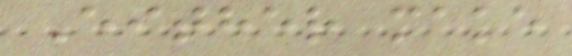Either make
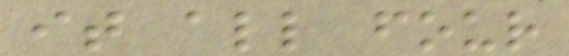it all four
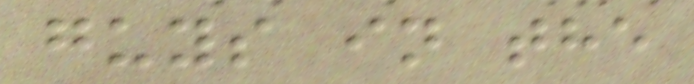guys in the
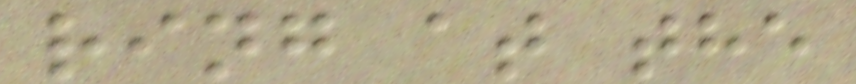ring at the
